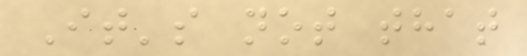It's not that
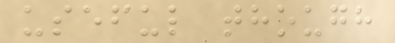useful though
